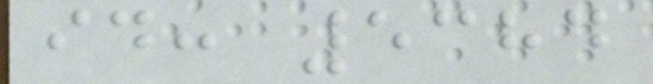id: 5384
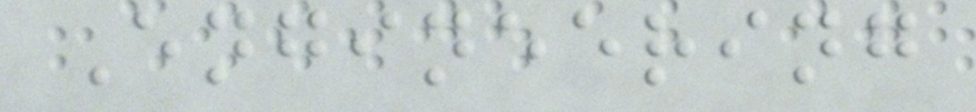Engineering
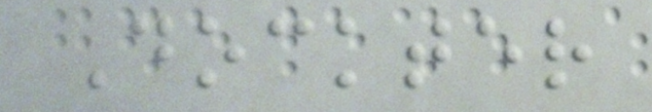Dockter
